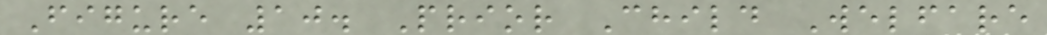Figure 10. Prior Child Welfare
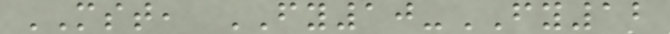MST, FY10-FY12
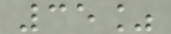35%
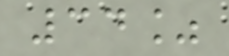34%
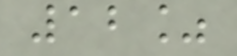12%
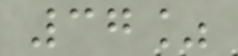37%
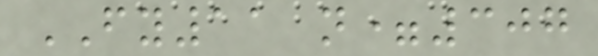FY11 n=307
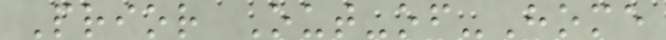Prior Out-of-Home
